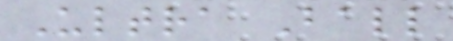Ultra Ball
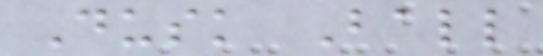Dusk Ball
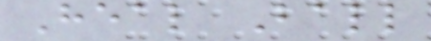Heal Ball
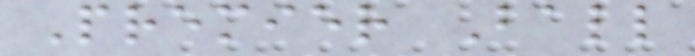Premier Ball
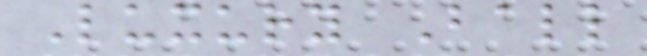Luxury Ball
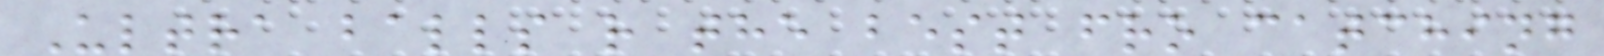Ultra balls r the best fro catching
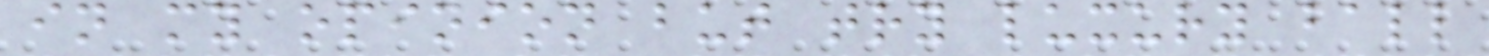in my opinion but try luxury ball
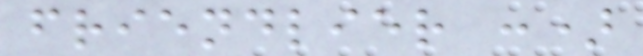friendlier :)
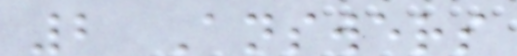2 Answers
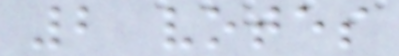2 votes
